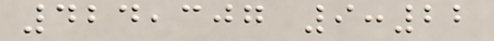424,307 9:22
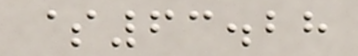$63.28
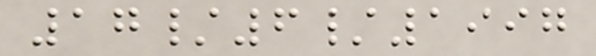17/6/1997
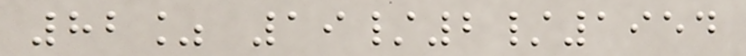82% 19/2/1954
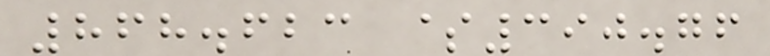868.623 $390.76
